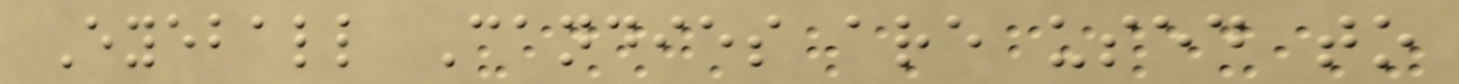Eyeball Candies are used to
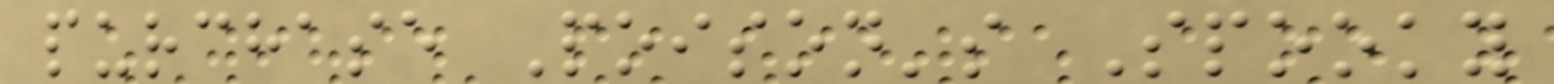purchase Poison's Spooky
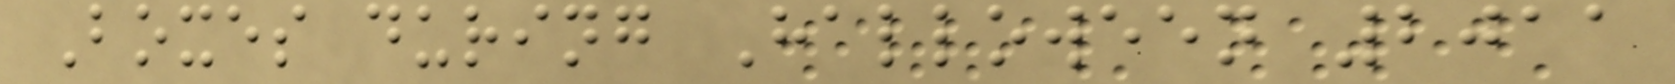Boxes during Halloween 2011
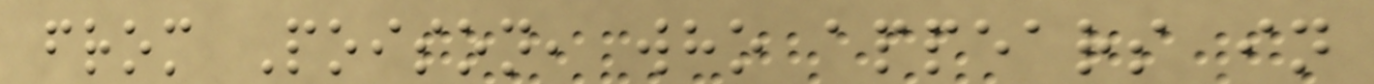from Poison, who appears in
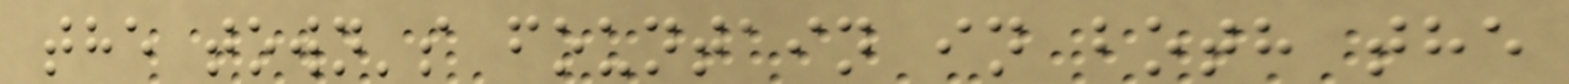the town's fountain in both the
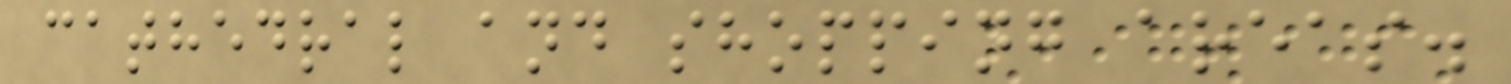cathedral and shopping areas.
